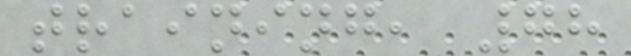training, 78
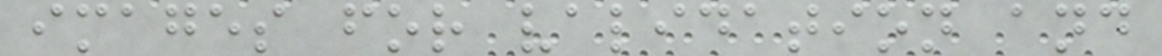images for validation and
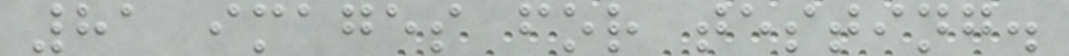81 images for testing.
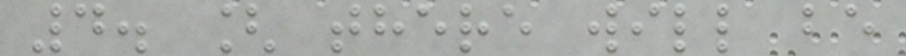4. [ there will be
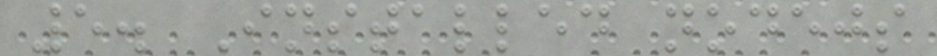5. Installed nodejs
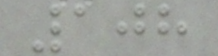108
